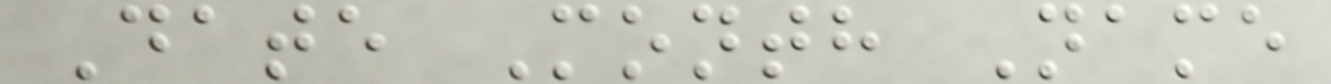Date Month Name
